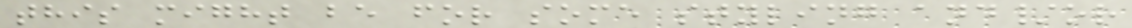this might be for some styling and/or
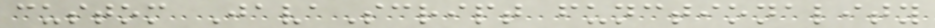custom JavaScript functionality
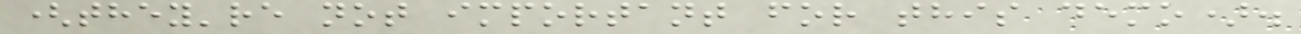(they're not important for this demo).
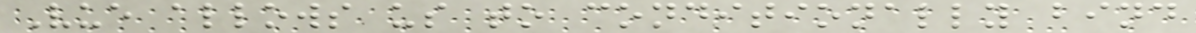Vue allows us to conditionally bind
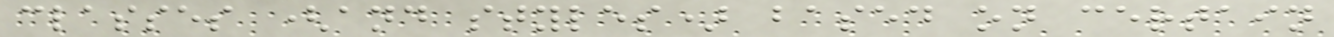classes (and styles) based on certain
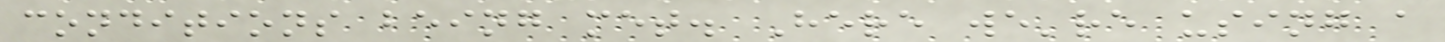conditions being met. Here we're using a
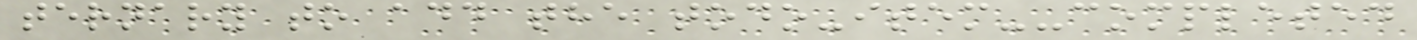ternary to add the todo-item--completed
